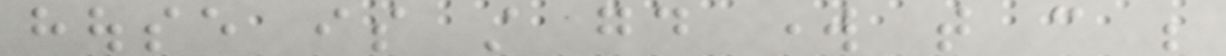house is still good work that can be
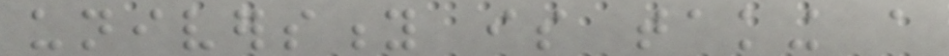university is taking a
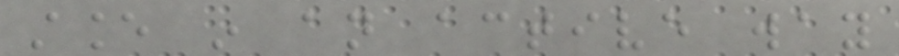stance in an active way
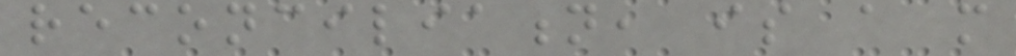reconciliation, is a more
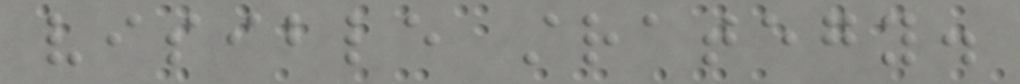visible strategy.
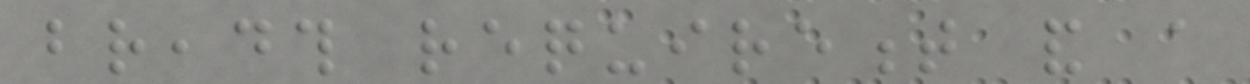breadth requirement and a
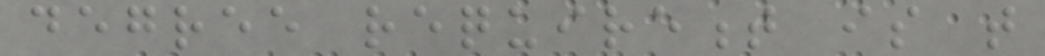degree requirement is that
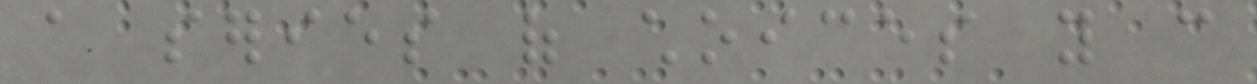a series of choices you can
